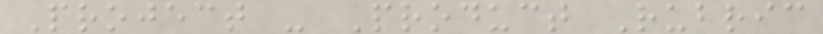Project - Product Rubric
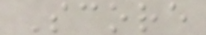Score
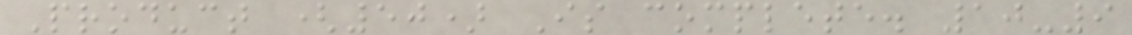Product (50) Is complete. 10-9
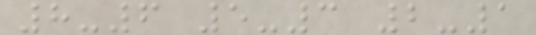8-6 5-3 2-1
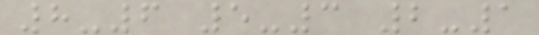8-6 5-3 2-1
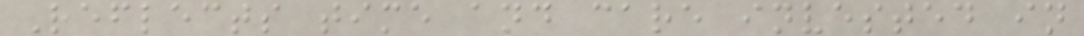Reflects time and care invested in
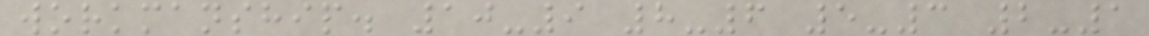workmanship. 10-9 8-6 5-3 2-1
